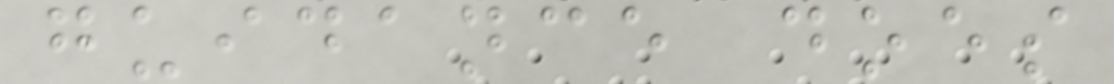guidance does
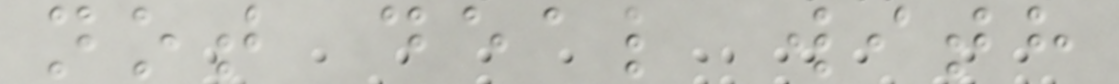not deal with
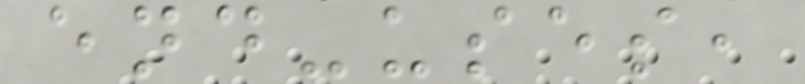end-uses,
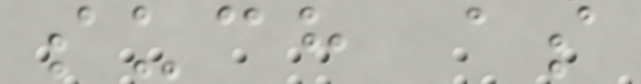such as
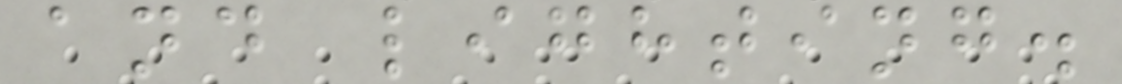and lighting.
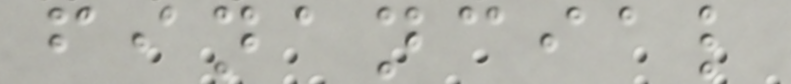financial
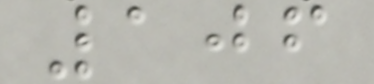106
